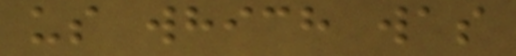us which was
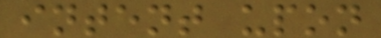intent upon
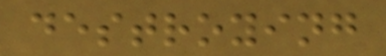destroying
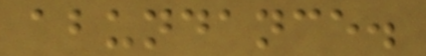abundance.
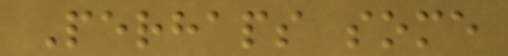Perhaps some
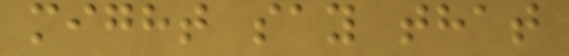might say that
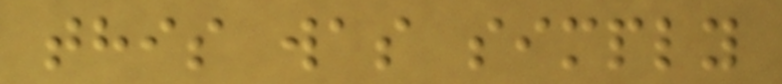this was simply
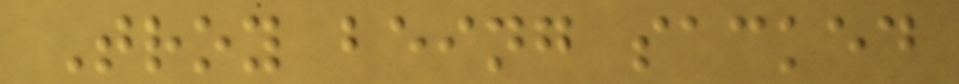Troy being sacked
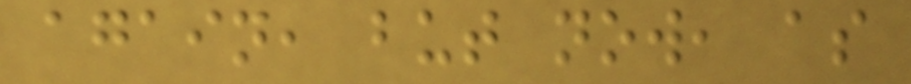again, but now, as
